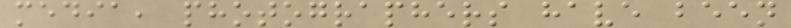media, photographers have been
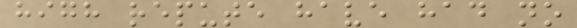high repute have had no
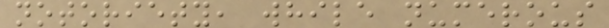notoriety, while numerous
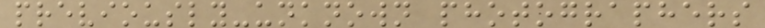previously-unknown photographers
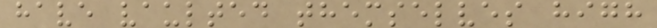have vaulted themselves high
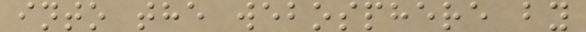into the webosphere by
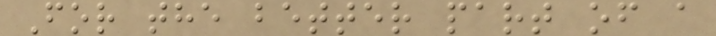For the better part of a
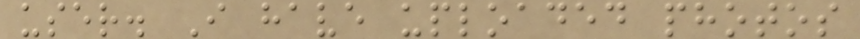user. I have uploaded photos
